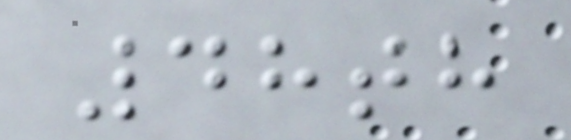48th
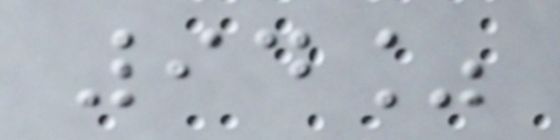94%
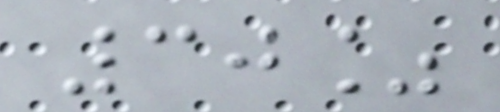30%
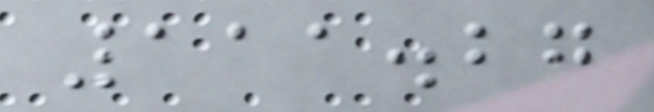111.27
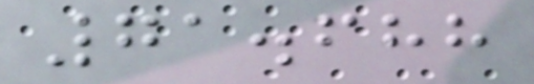71.688
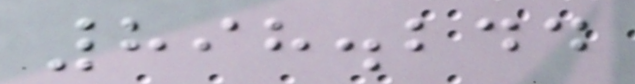898.244
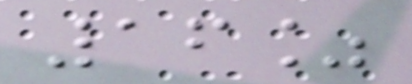16%
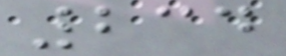234
